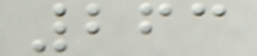263
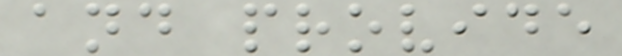and provide
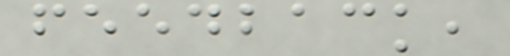feedback,
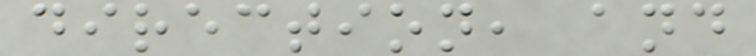direction, and
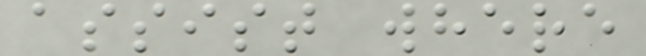assist where
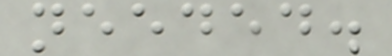needed.
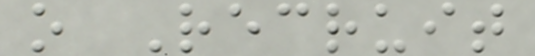o Recruit
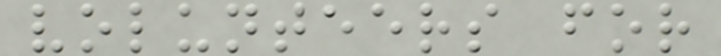volunteers for
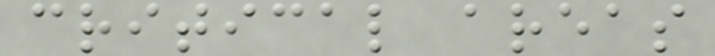critical areas
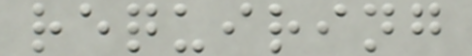requiring
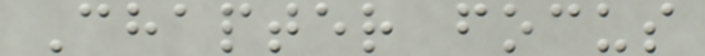Chapter focus
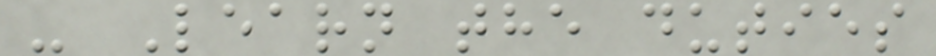- Learn the duties
